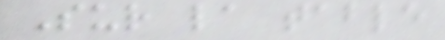Sur la table
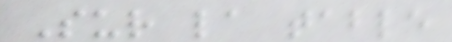Sur la table
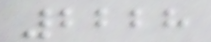2228
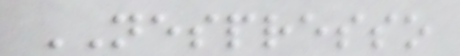NESPRESSO
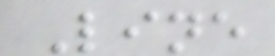Line
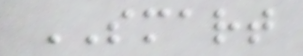SMART
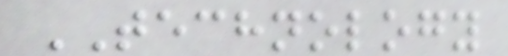TECHNOLOGY
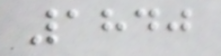1840
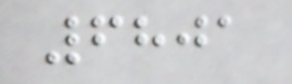6801
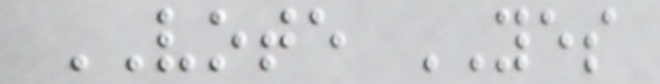VOTE YES
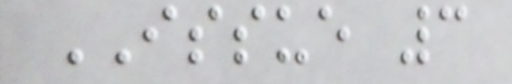ISSUE 3
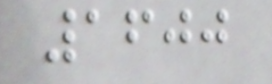1600
